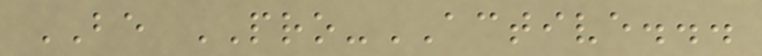BE PRO-ACTIVE...
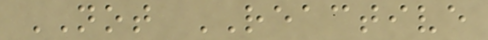NOT REACTIVE
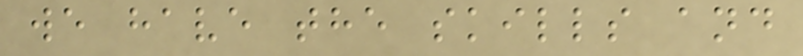we have the skills and
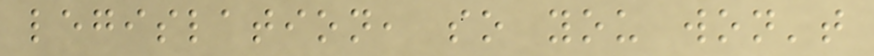legislation, so you won't
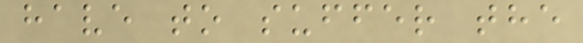have to suffer the
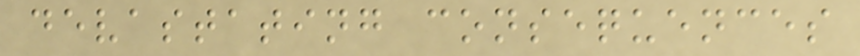devastating consequences
